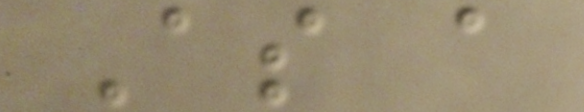As a
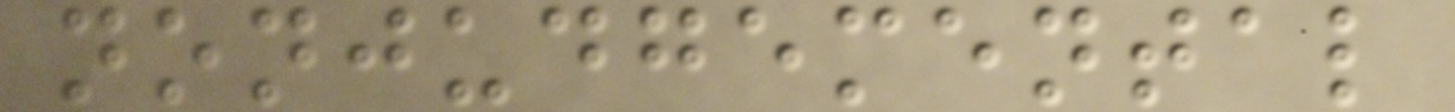nonjudgemental
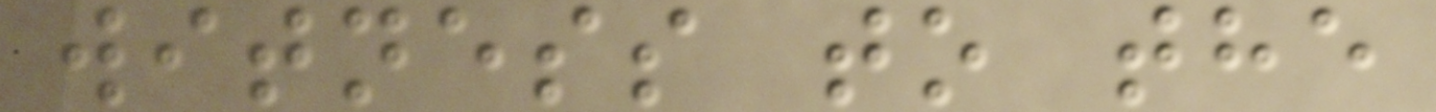witness to the
